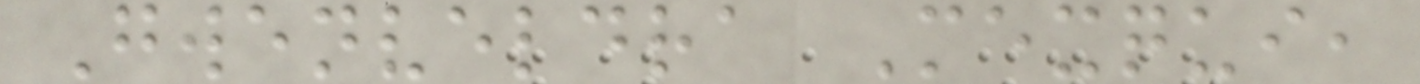Gwenveldra Mexqui,
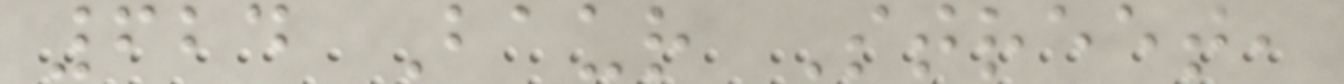624 Baur Street,
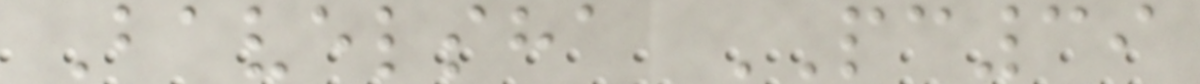Bavelsha PC39
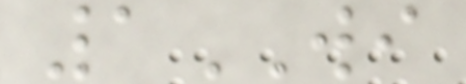1WI
